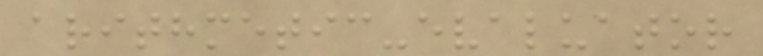arithmetic-evaluator
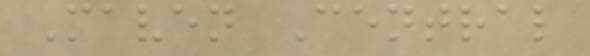Maven Central
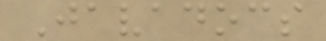Javadocs
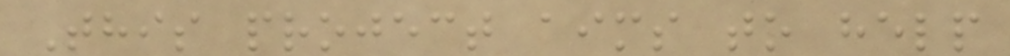This project aims to help
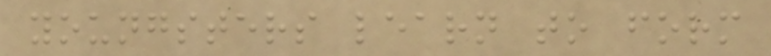youngsters learn to form
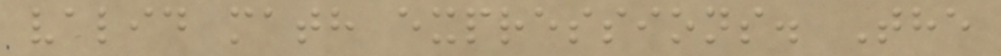valid math expressions. The
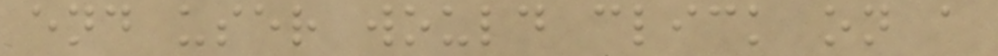end user would click on a
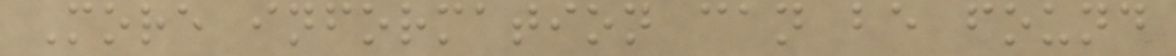More information can be found
